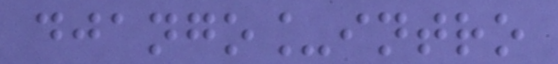django_intro
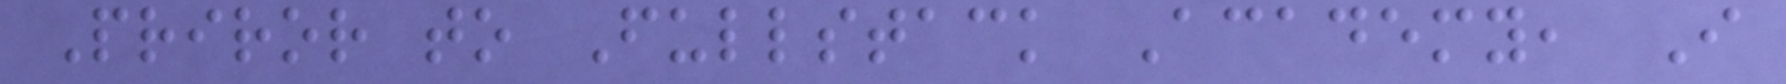Priror to Fullstack Academy, I
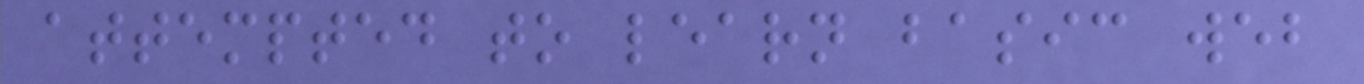attempted to learn basic web
